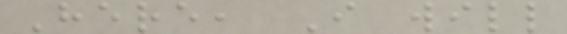Here, I will
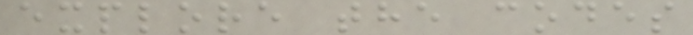explore the codes
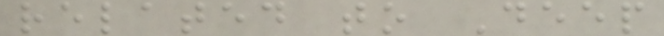related to Deep
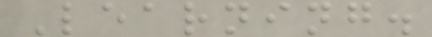Learning.
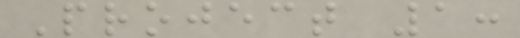Project 1:
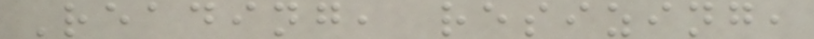Reading, resizing,
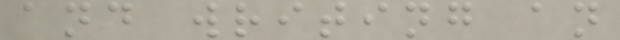and writing an
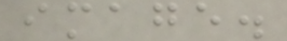image.
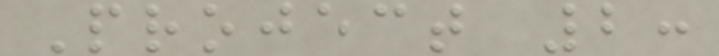Project 2:
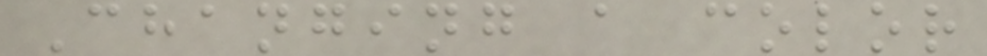Changing a color
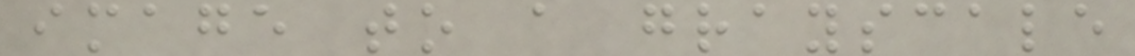image to a grayscale
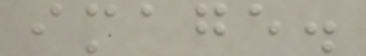image.
